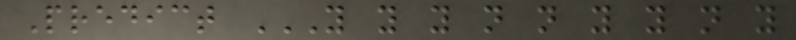Predict Y Y Y N N Y Y N Y
